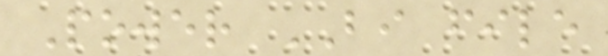Power BI file
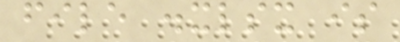file .xlsx is
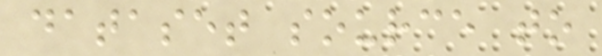dataset source to
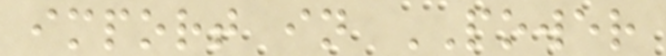import in POWER
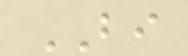BI
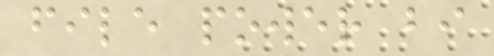file power bi
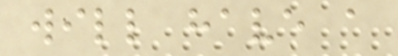will have a
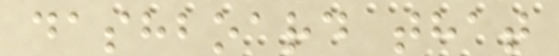dashboard that
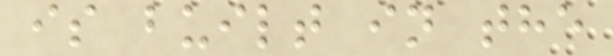is built in the
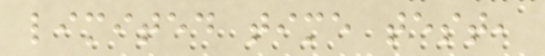limited time test,
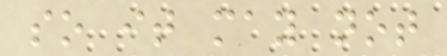so it may not
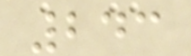243
